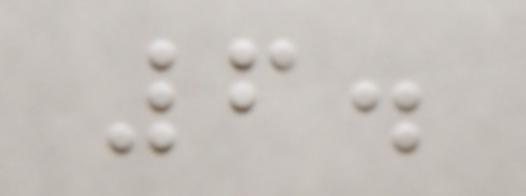6.
